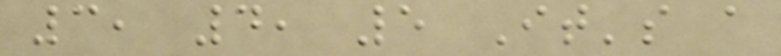3, 4, 5 It's a
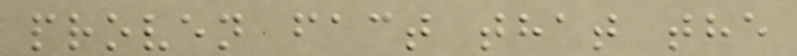proven fact that the
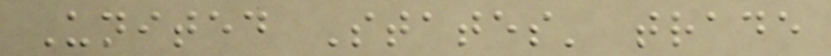United States' trade
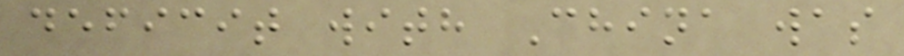deficit with China was
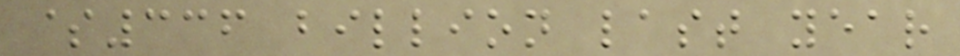$336 billion last year
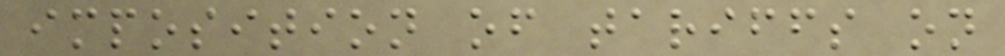imposition of tariffs on
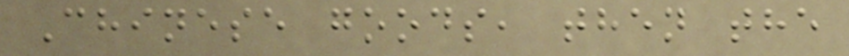Chinese goods, then the
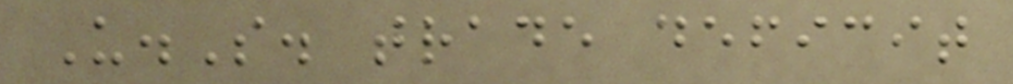U.S. trade deficit
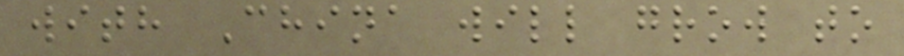with China will grow to
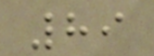89
